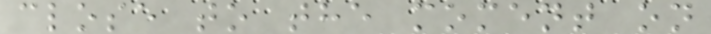close to the moment on
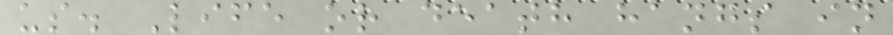us. Life or death hangs in
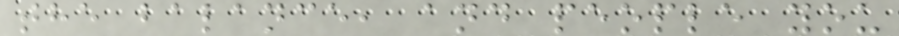the balance, and people you
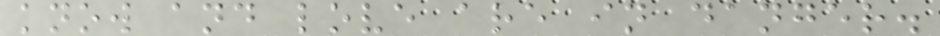know and love are in danger.
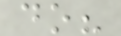do?
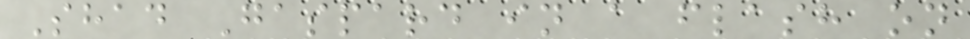Shad Gaspard in a flash on
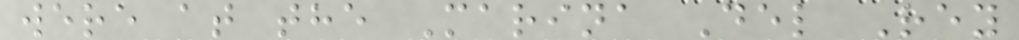were at the Marina Del Rey
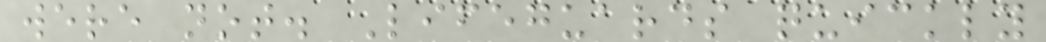were not. Lifeguards quickly
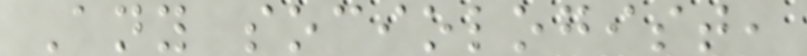Any sociologist,
